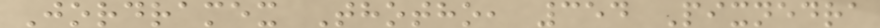Jordramex Thotho, 354 Pixnedra
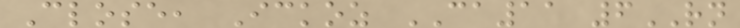Close, Ickoz CA11 6RN
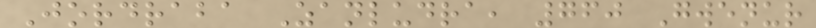Jordraba Zanludra, 760 Gwenur
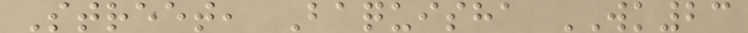Street, Baquisha WK23
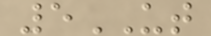5UT
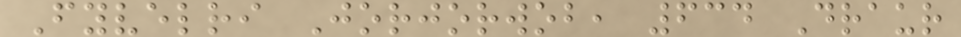Fyvelri Jorjorwob, 634 Draur
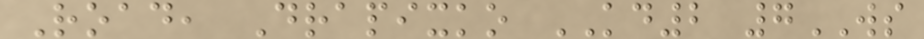Road, Drapixko KD2 7WS
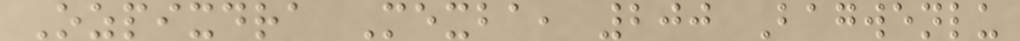Ozpixdra Mexba, 200 Bagwenlu
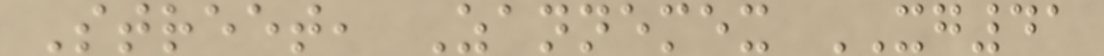Street, Zannemex XG41
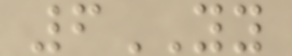6YY
